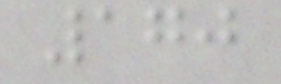170
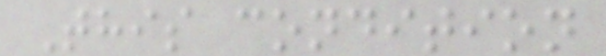This condition
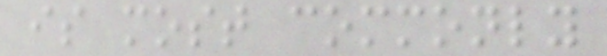is most commonly
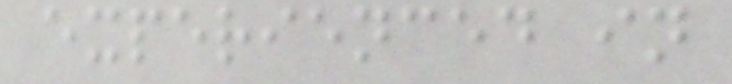experienced in
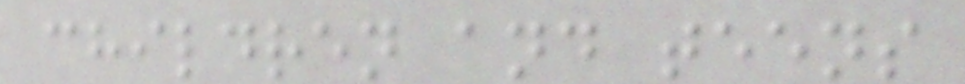children and teens
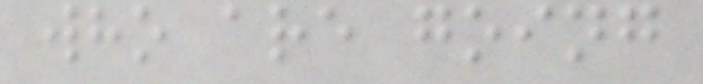who are going
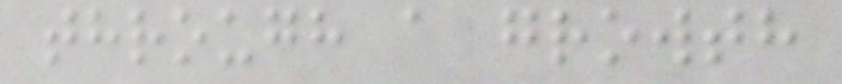through a growth
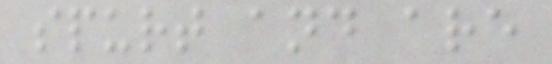spurt and are
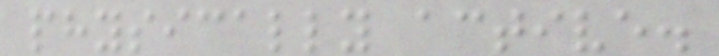physically active.
